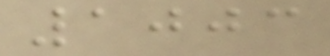1003
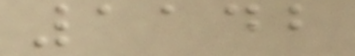1142
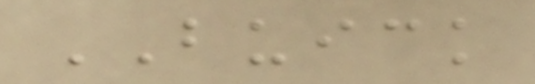BUICK
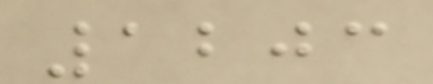1203
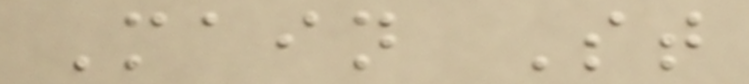Main St
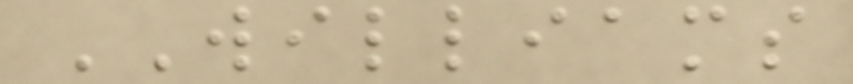WILLIAMS
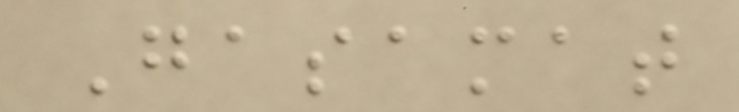Gasamat
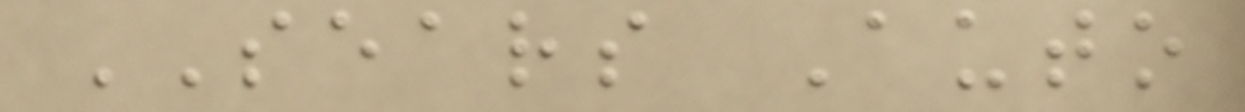SEARS Auto
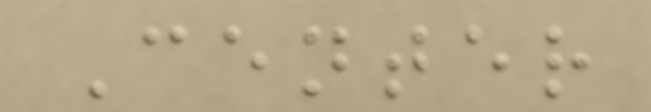Center
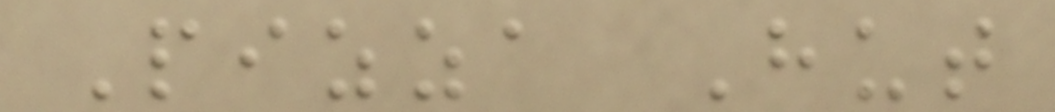Pizza Hut
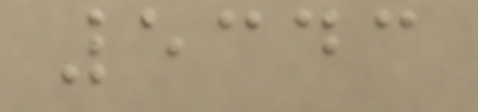5343
